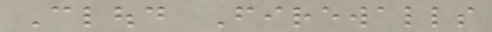Cloud Firewalls
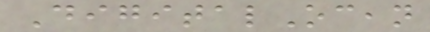DigitalOcean
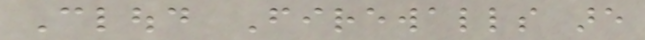Cloud Firewalls are
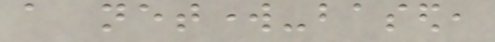a network-based,
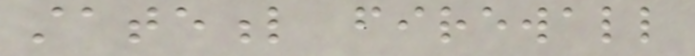stateful firewall
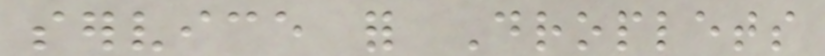service for Droplets
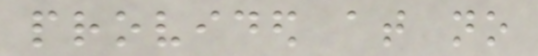provided at no
